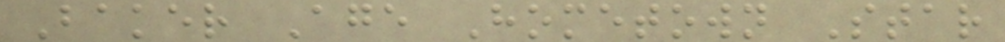Baker Age Hometown Star
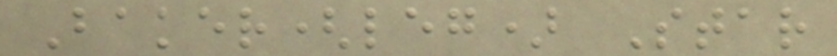Baker(leg) Star
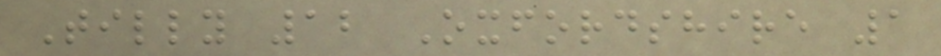Tilly 12 Oxfordshire 1
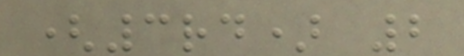(3rd) 2
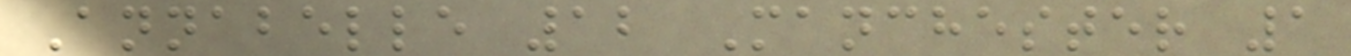Annabelle 12 Manchester 1
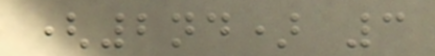(2nd) 3
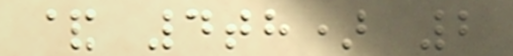& 4th) 2
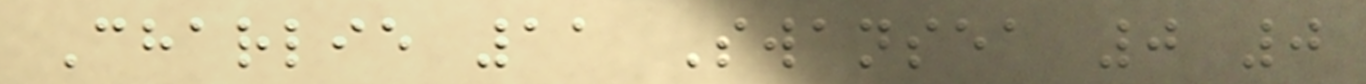Charlie 11 Swansea 0 0
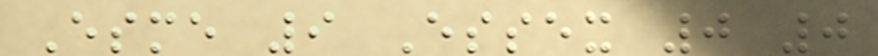Esme 9 Essex 0 0
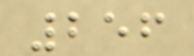256
